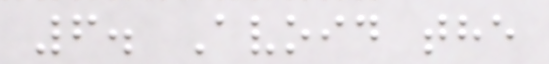6. Avoid the
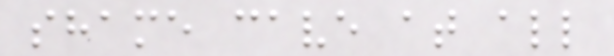shame cave at all
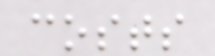costs
